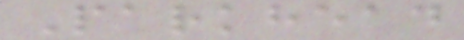Parkhead
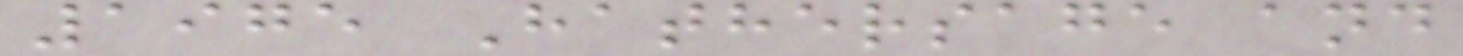1975 Hathersage and
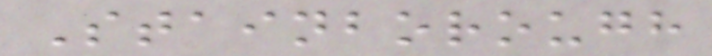Stainborough
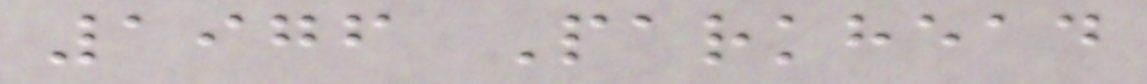1976 Parkhead
